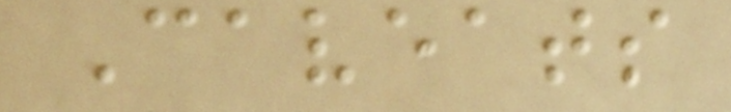Caveats
